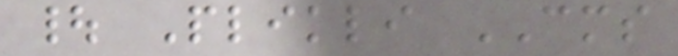| Plikli CMS
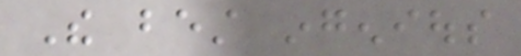The best ingenious
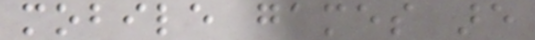mobile games are
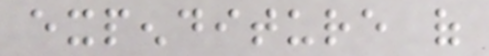expenditure of
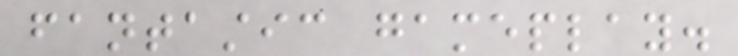fantastic gameplay.
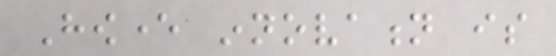However innovation is
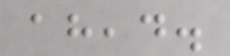ahead.
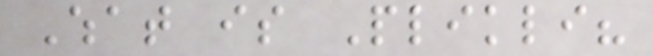What is Plikli?
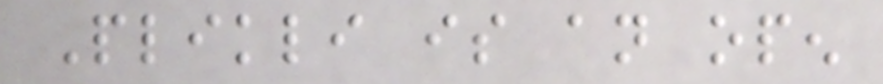Plikli is an open
